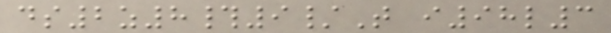ds2z8#9/T i98l3
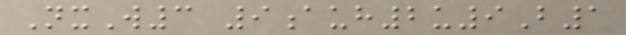NxW3 9auh2u9B1
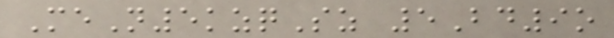MeN5kzqSz 5Bd9o
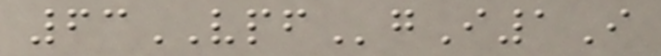63VPFgI1I
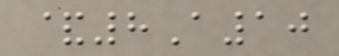&8A10
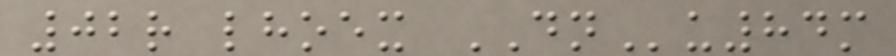02r lhoex DNu84m
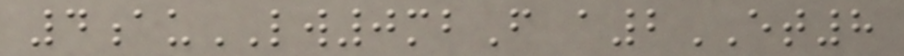4auLW0mbF a2ET8
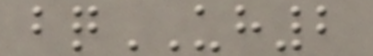bqUH2
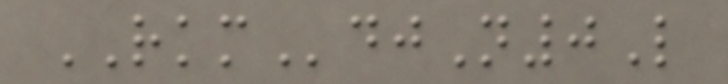RKMdjN0L
